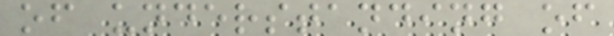of understanding of
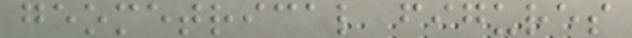geometrical figures
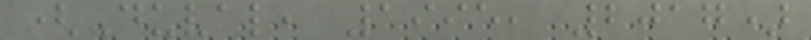(Duval, 1995, 2017)
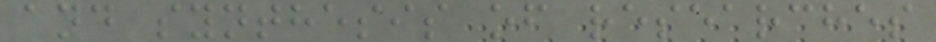and synthesis of researches
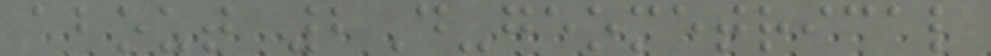about 2D-geometrical
